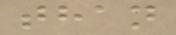than
